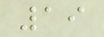19
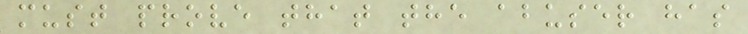must prove that the abuser has
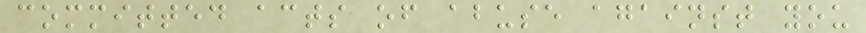committed acts of abuse against you
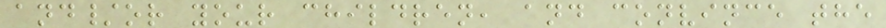and/or your children, and convince the
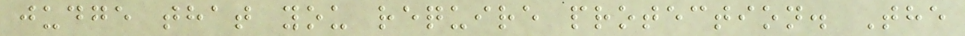judge that you require protection. The
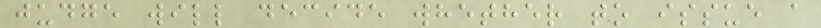judge will decide whether to issue a
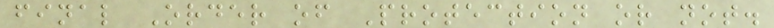final Order of Protection or not.
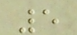5
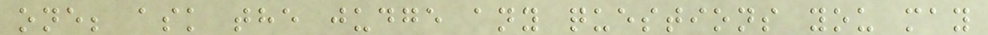one; ask the judge any questions you may
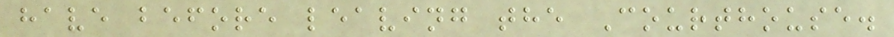have before leaving the Courthouse.
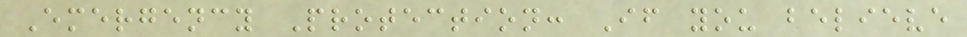Emergency Protection: If you believe
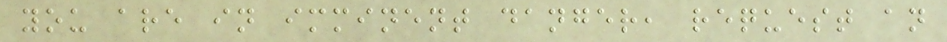you are in imminent danger, request an
